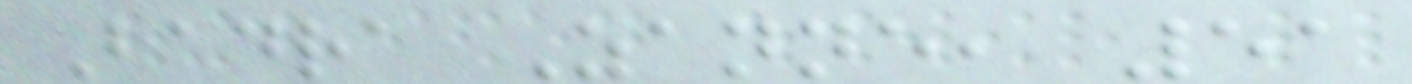Badra Zanne, 51
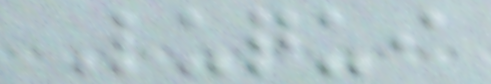Luqui
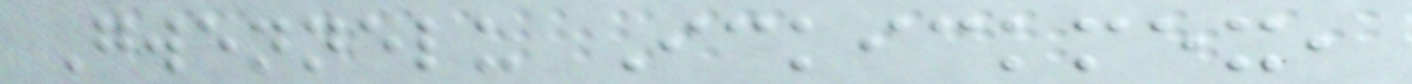Gwennelu Ickickmex,
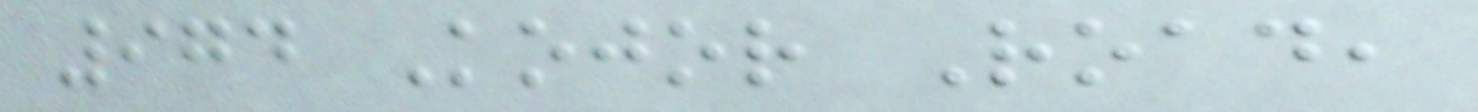974 Kojor Road,
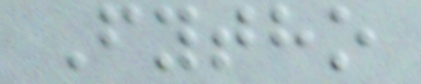Fytho
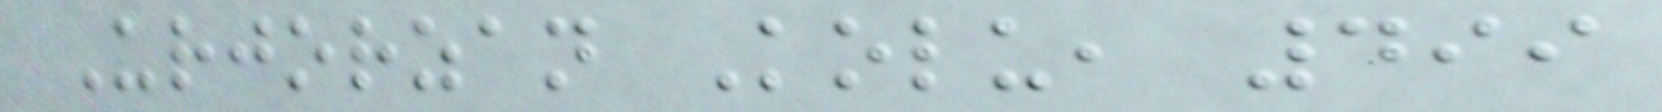Urjorzan Kolu, 499
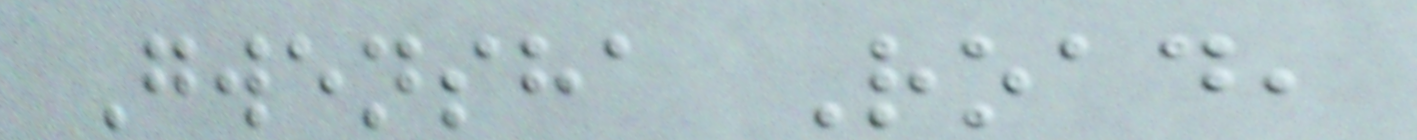Gwensha Road,
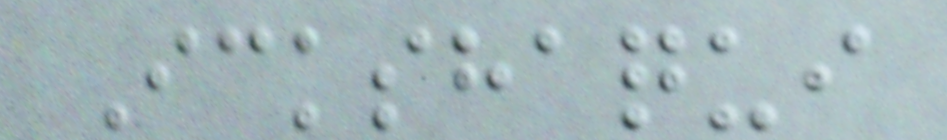Ickshaqui
